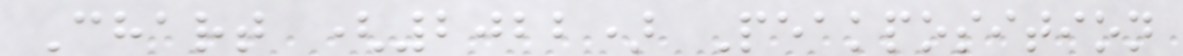Chart (2022) Peakposition
